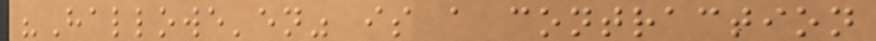"Hallowe'en" is a contraction
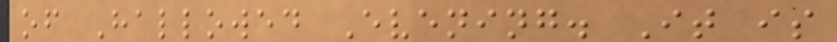of Hallowed Evening. It is
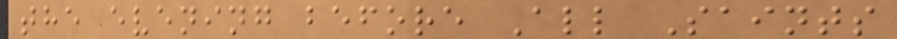the evening before All Saints
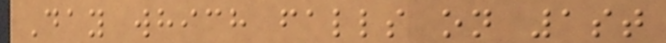Day which falls on 1st
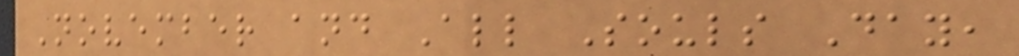November and All Souls Day,
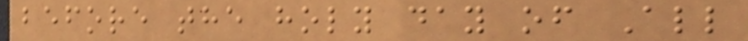before the holy day of All
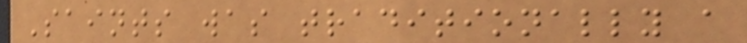Saints was traditionally a
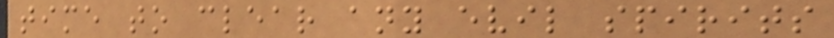time to clear any evil spirits
